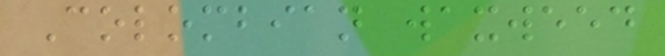Colombian waxweed
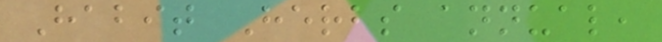Habit Herbs annual,
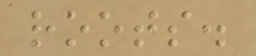roots.
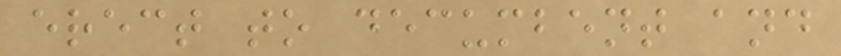erect to decumbent and
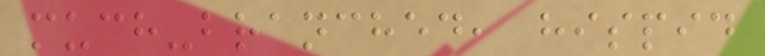much-branched, hispid
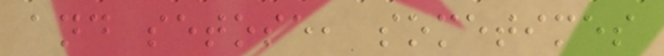and setose, sometimes
